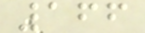166
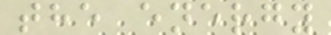the energy
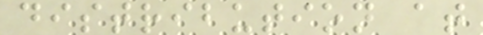distribution at
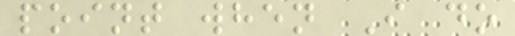point when I do
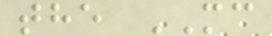the MC
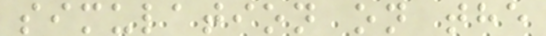simulation on the
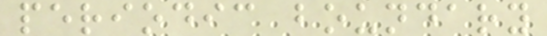periodic boundary
